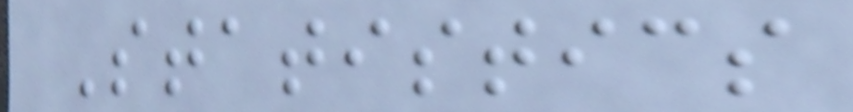Statistics
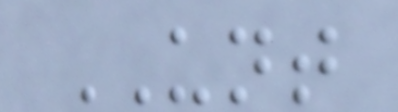UNT
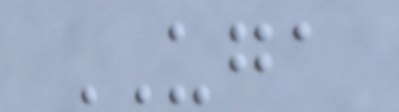UGA
